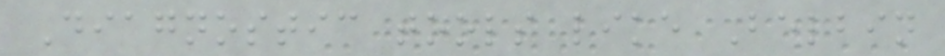Diagnostic tools like Belbin
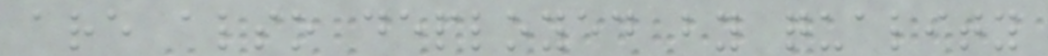are also deployed by quality
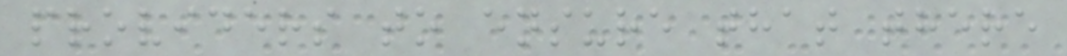providers to ensure that there
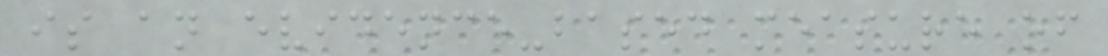is an evidence-based measure of
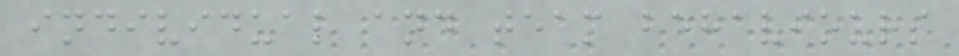individual and team behaviours
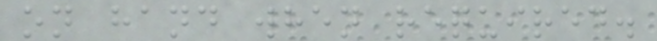on hand when required.
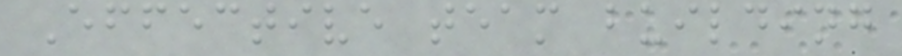Effective team building
